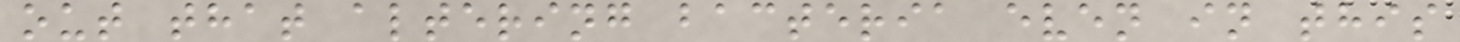out that altering bacteria even in this
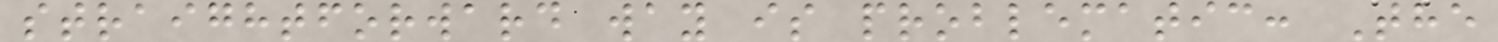straightforward way is problematic: The
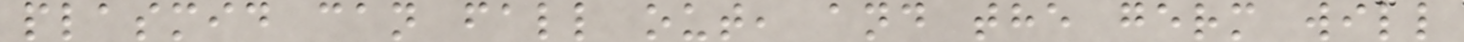plasmid can fall out, and the germ will
